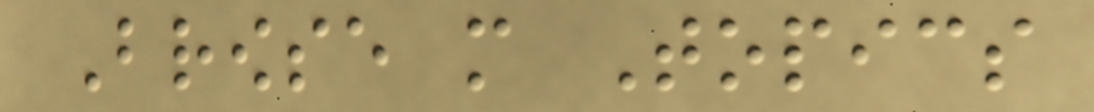Browse more Topics
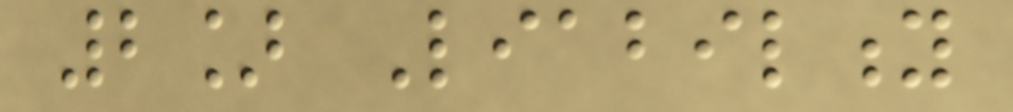2] Liability
